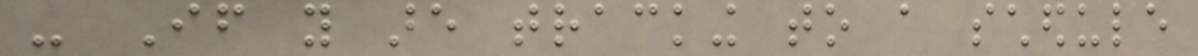- If you are tracking to a schedule
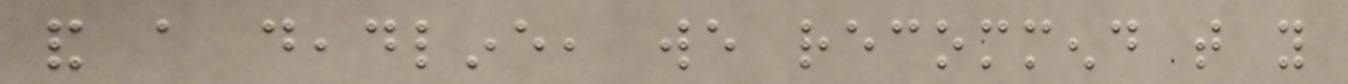and a deadline, we recommend that you
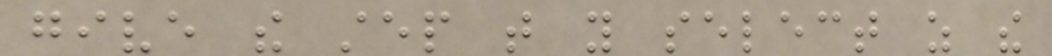give the step that you select as the
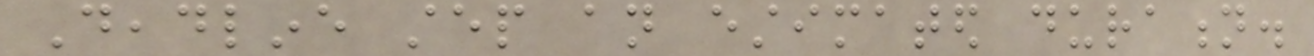Deadline step an estimated duration.
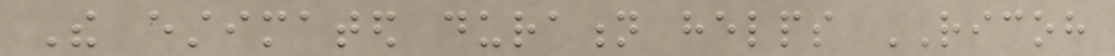The estimated duration helps RICOH
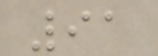91
